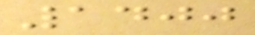1400
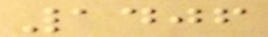1406
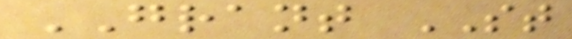GRANT ST
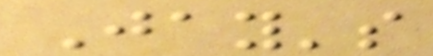Jay's
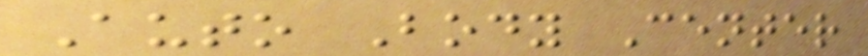Auto Body Center
